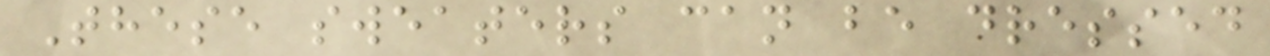These sweaters can be dressed
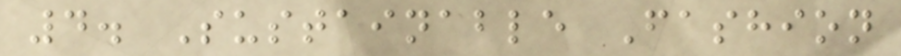4. Sustainable Fashion
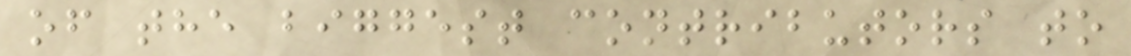of the biggest contributors to
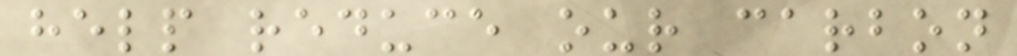help reduce our carbon
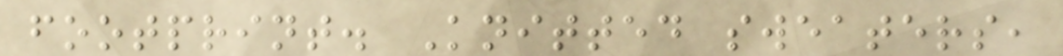footprint. Knitted sweaters,
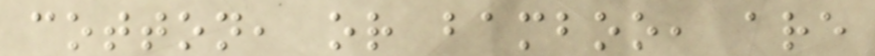cotton, or bamboo, are
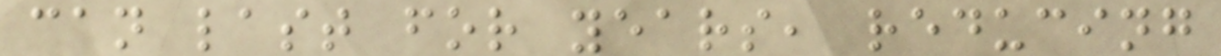can last for years, reducing
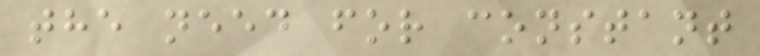the need for constant
